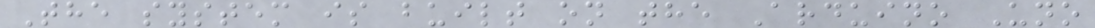The system is built on the Arduino Uno
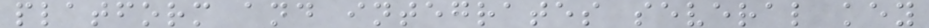platform and integrates several key
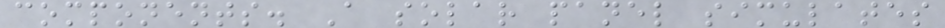components. A solar panel simulates
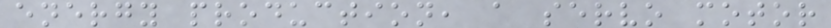energy production, a servo motor
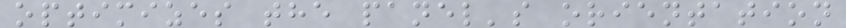optimizes the panel's orientation
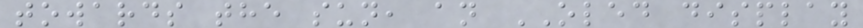towards the sun, an OLED display
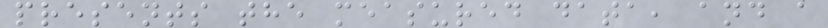presents the measured data, and a
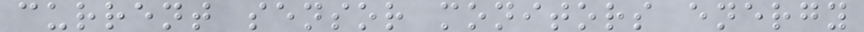current sensor monitors energy
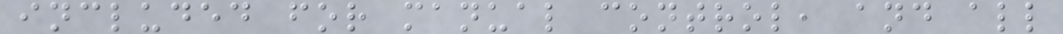included for manual control, and all
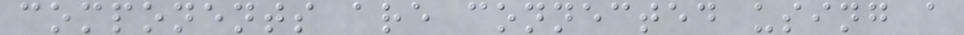components are connected using a
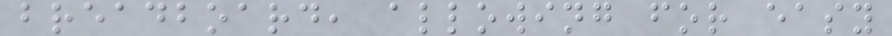breadboard, allowing for easy
